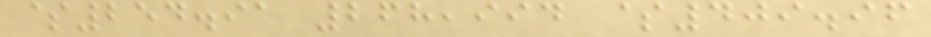$254.91 268,994 $409.96
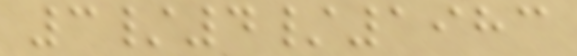3/4/1983
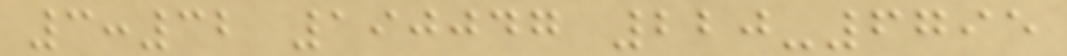3:32 190047 220-6795
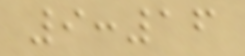9:16
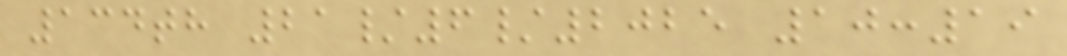134th 21/6/2025 10:19
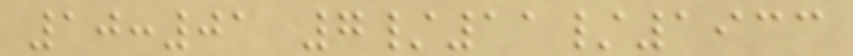10:01 7/11/1933
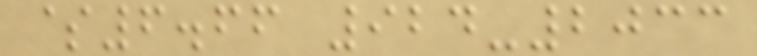$6.66 924-2033
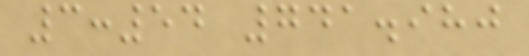3:54 741.980
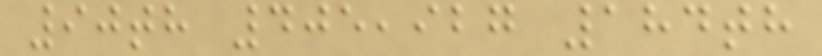90th 405,927 184th
